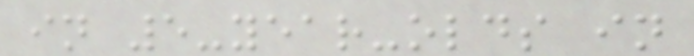in 5-year-olds in
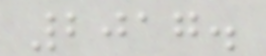2017.
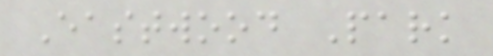Eastwood Park
